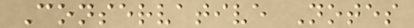Conservative Notes
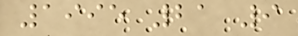1995 21 9
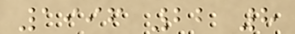1996 22 8
